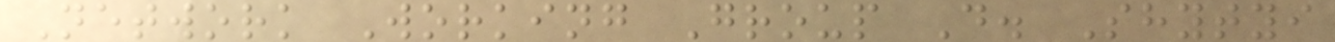Network Working Group D. Shytyi
